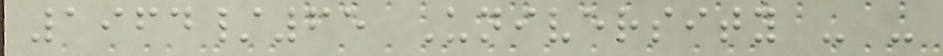1964/65 University - -
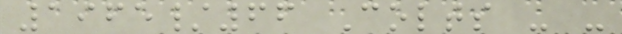1965/66 Colts - -
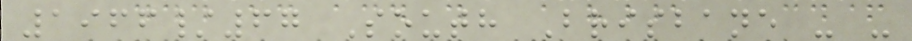1966/67 South Brisbane - -
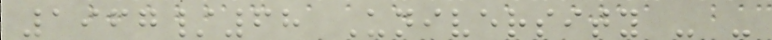1967/68 University - -
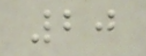20
